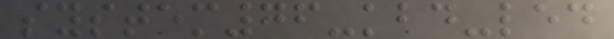system76-kbd-led
